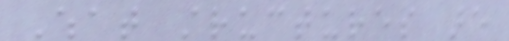What structures are
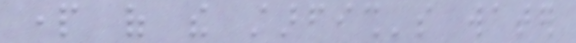part of the starfish's water
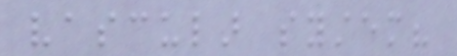vascular system?
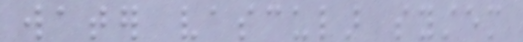water vascular system
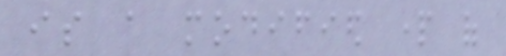is a modified part of
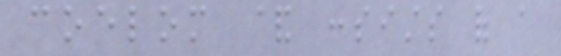coelom & consists of a
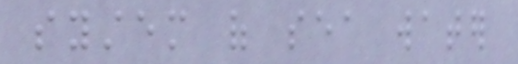system of sea water
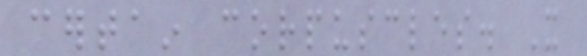certain corpuscles. It
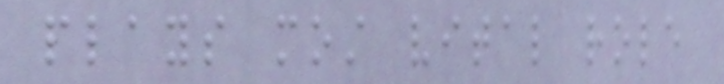plays most vital role
